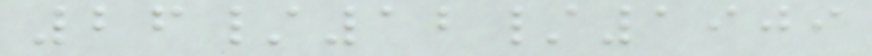26/12/1909
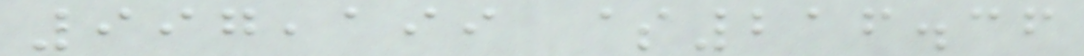997,199 $216.36
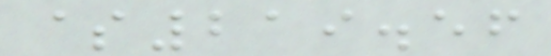$219.56
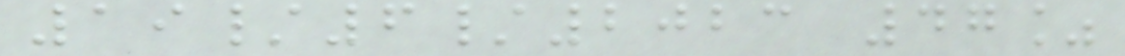19/6/2023 47%
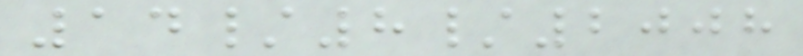14/8/2008
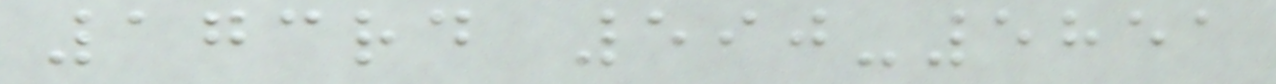173rd 590-5851
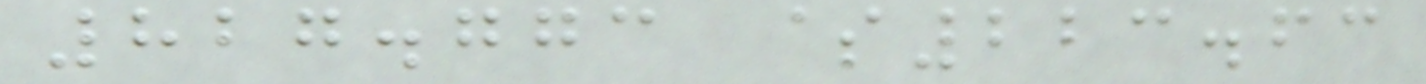827.773 $223.63
